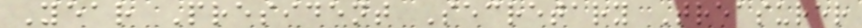Year President Secretary Treasurer
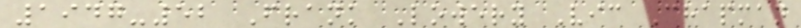1947-52 Frank Lowery Vic Chapman
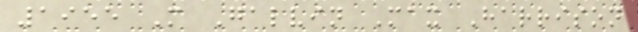1955 M Galvin Max Harrison
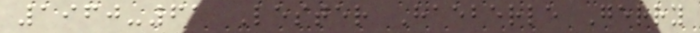1960-61 Lester Haeberle Gerry
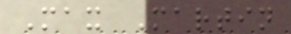Max Martin
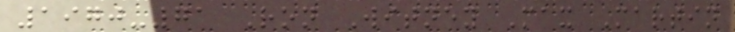1970-71 Ron Witney Max Martin
